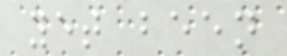yet been
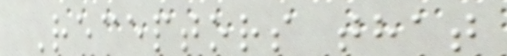Receptors that
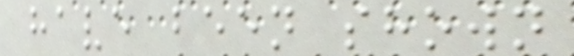have been shown
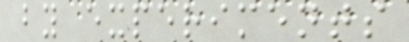by experiments
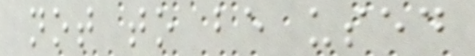not to be used
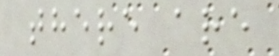there are
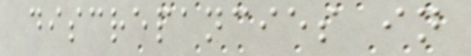discrepancies in
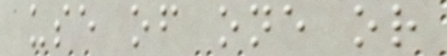use of one or
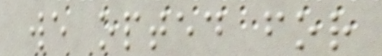we opted for
